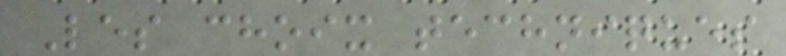Les choix techniques
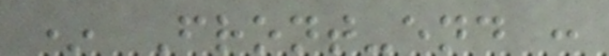* Front-end :
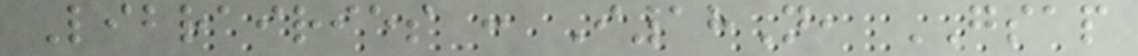Librairies : I18N, GSAP
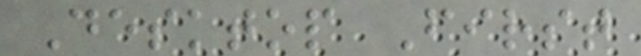Desktop First
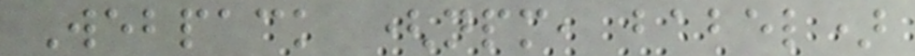Webpack (npm, babel)
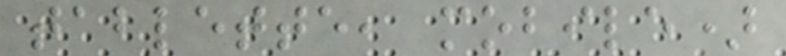tablette, mobile)
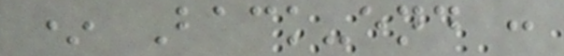* Back-end :
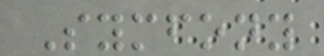Symfony
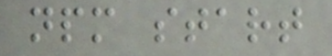npm start
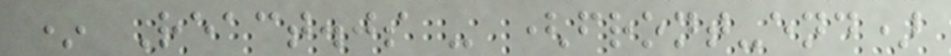* React.js - (front-end)
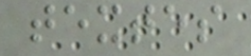textes
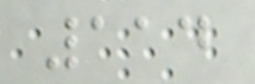114
